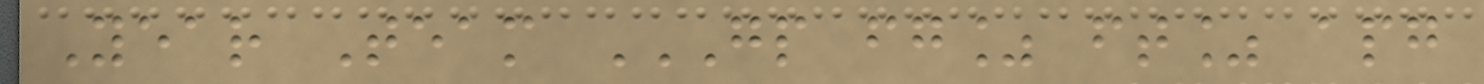Year Team GP FG% FT% APG
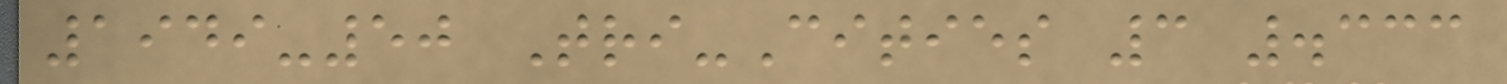1949-50 Tri-Cities 3 .333
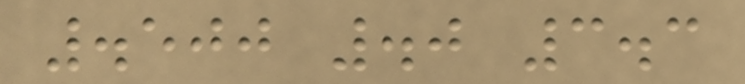.500 .0 3.3
